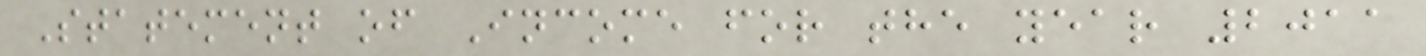Statement of Income for the year 2011
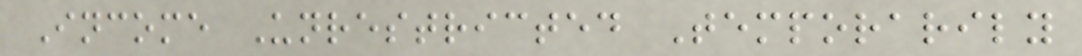Income Unrestricted Temporarily
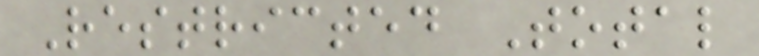Restricted Total
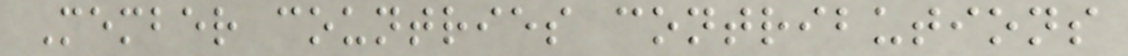Member countries contributions
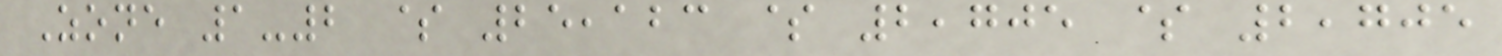Zone 1-2 $ 25,123 $ 2,705 $ 2,705
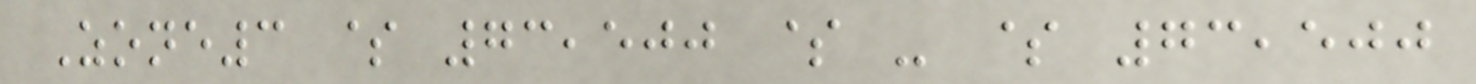Zone3 $ 73,500 $ - $ 73,500
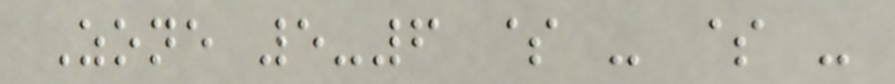Zone 5-6 $ - $ -
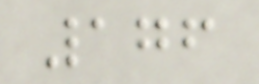176
